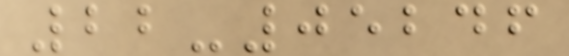22-05246
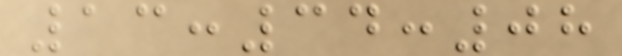13:34:08
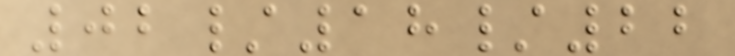02/18/22
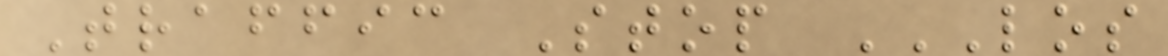Traffic Stop LOS
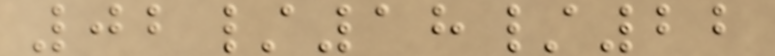02/18/22
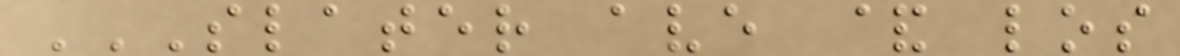SLATER AVE & LOS
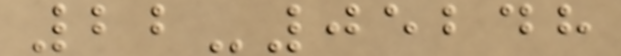22-05248
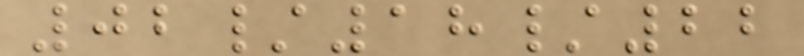02/18/22
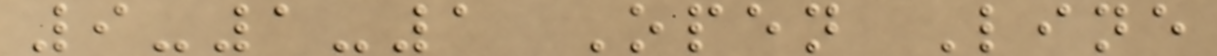9-1-1 Open Line
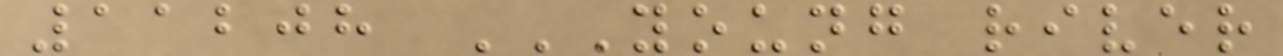11208 YOUNG RIVER
